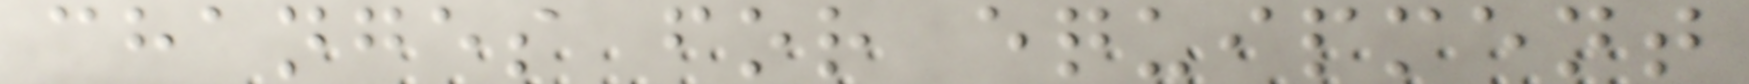changes for equipment
